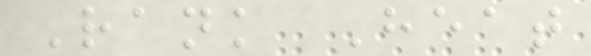Rank Heat
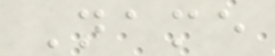Name
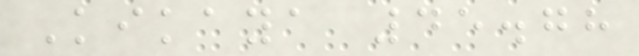Kikaya 45.78
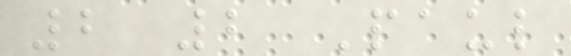2 2 Paul
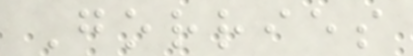Gorries
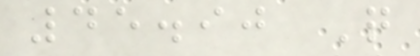45.90 Q
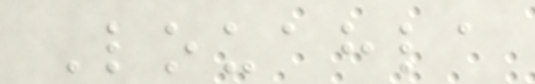Louahla
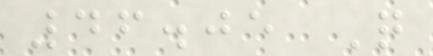46.05 Q
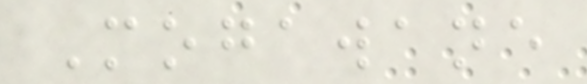Mogawane
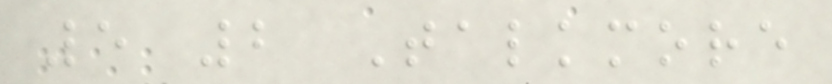5 2 Talkmore
